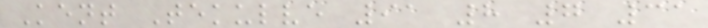Kent Tekulve 91 8 7 31
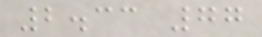2.33 77
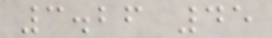3.26 45
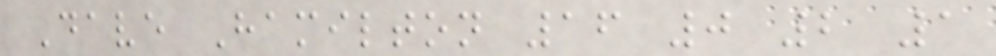Dave Hamilton 16 0 2 1
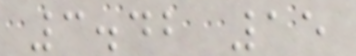3.42 15
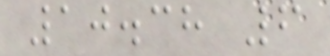10.38 6
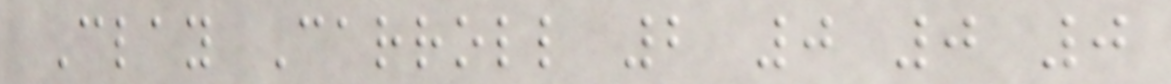Clay Carroll 2 0 0 0
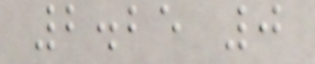2.25 0
